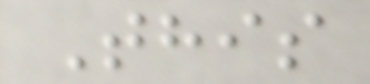This
